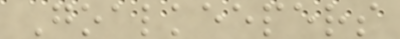Goalkeepers
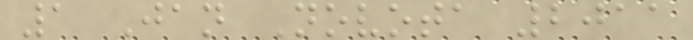1 Jan Novota 2011
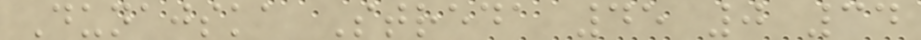Dunajska Streda 45 0 34
